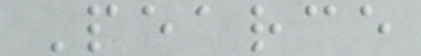Pearce
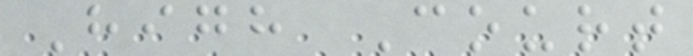High Court
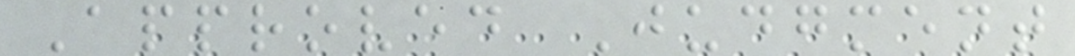Approved Judgment
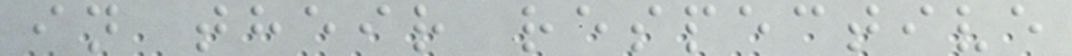in their respective
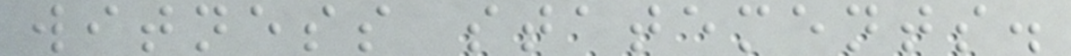witness statements.
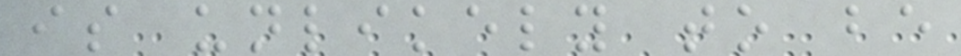is unlikely to be
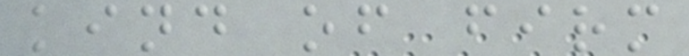kind of firm
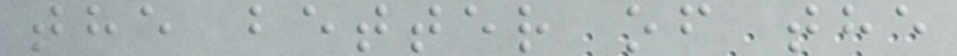the better of the
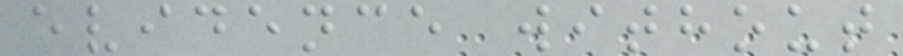evidence without
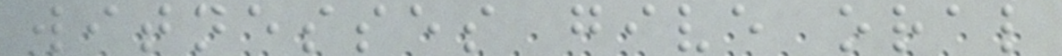witnesses give oral
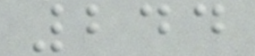244
